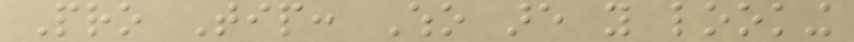Pro Tip: Who are you looking
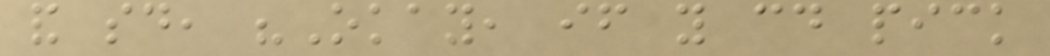and said, "Okay, if you could pick
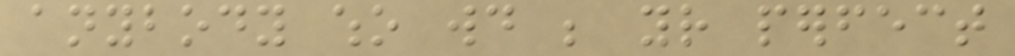anybody who would be your perfect
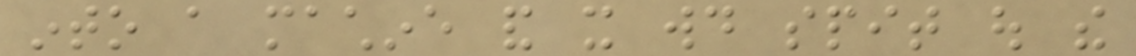into a machine and it would spit out the
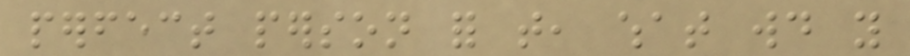perfect person for that, what would you
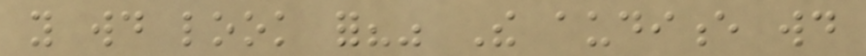you would look for?" The audience would
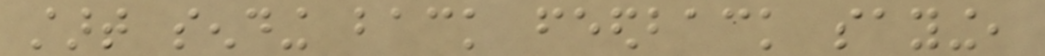start sending back feedback saying,
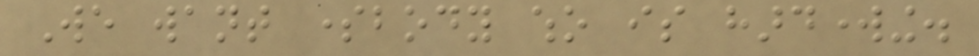We want somebody who is hardworking.
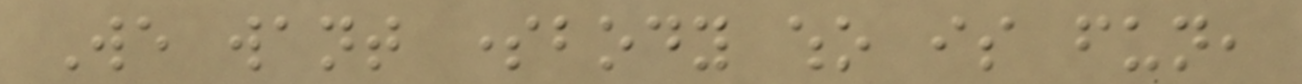We want somebody who is fun,
